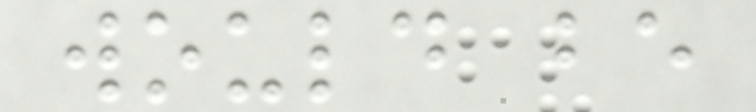would be
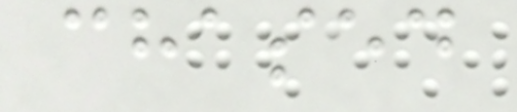chased
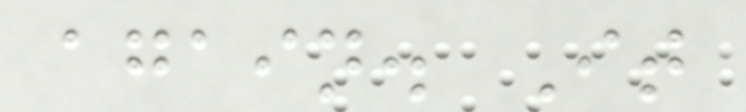again. It
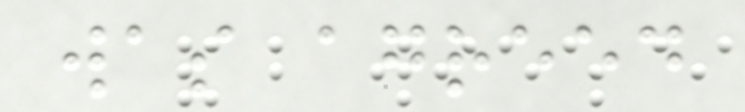was agreed
